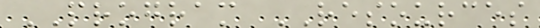PROGRAM RESOURCES
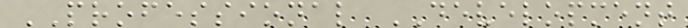PROFESSIONAL DEVELOPMENT
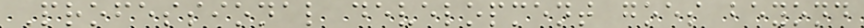Professional development goes beyond
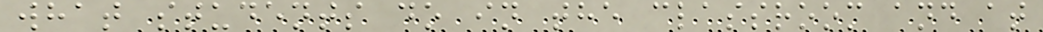what students do in the classroom and at
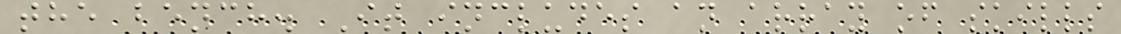the bench. It includes an array of skills
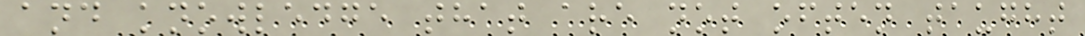and knowledge that are not often taught
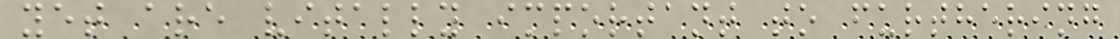yet are vitally important to furthering
